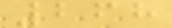268
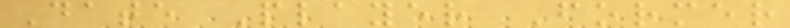Date Player Former
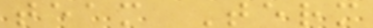team Term
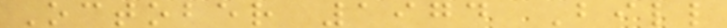October 1974 Bill
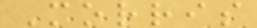Morris
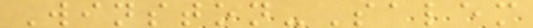Winston-Salem
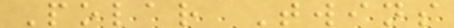Polar Twins
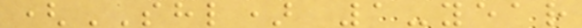(SHL) 1-year
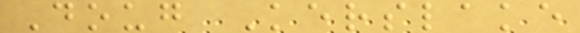Doug Kerslake
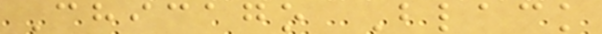Chicago Black
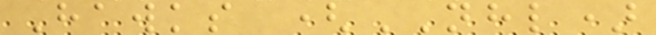Hawks (NHL)
